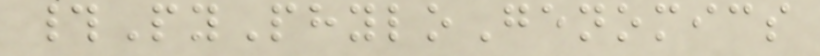#PyPhyloGenomics
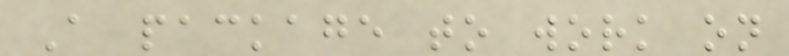A package to work on
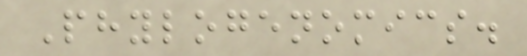Phylogenomics.
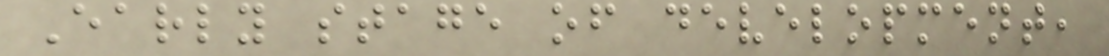Early stage of development,
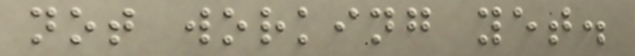not working yet.
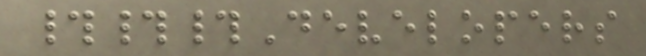###Developers
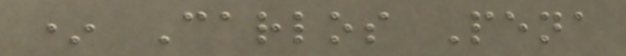* Carlos Pena
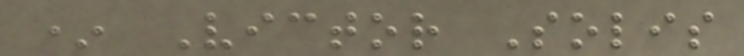* Victor Solis
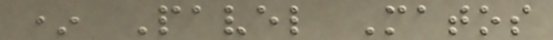* Pavel Matos
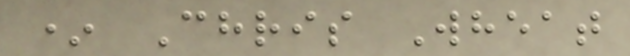* Chris Wheat
